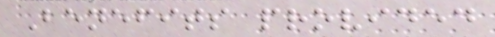Benefits provided
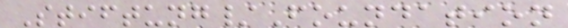Stiftung/Foundation
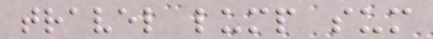travel lump sum
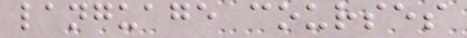language courses
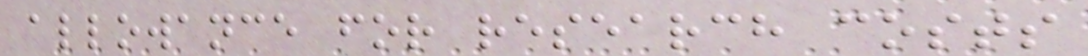allowance for research costs
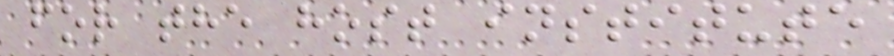for the host institute
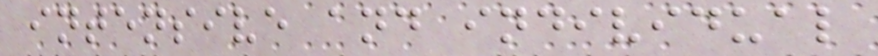intensive and individual
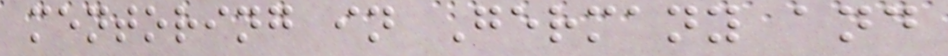mentoring in Germany and
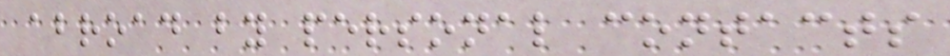abroad by personal contacts
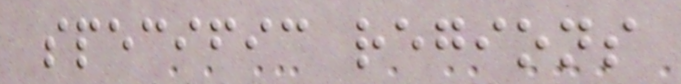specific regions
